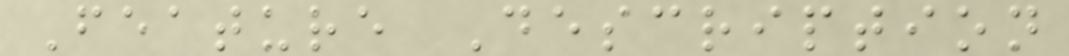Feature Description
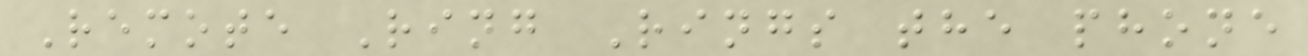Remote Ring Rings the phone
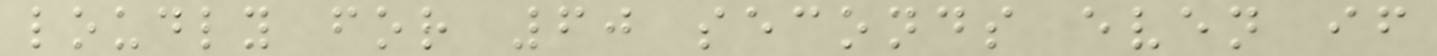loudly for 60 seconds even if
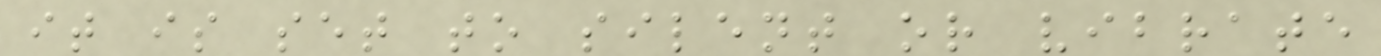it is set to silent or vibrate
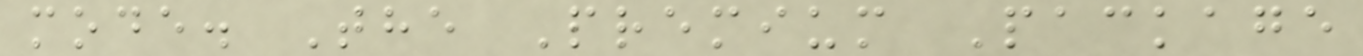mode. The Premium Package
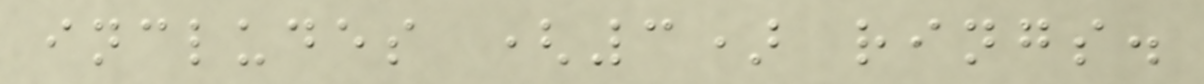includes (3) rings.
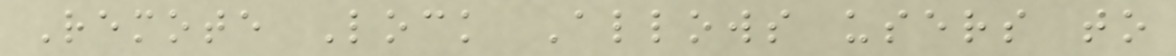Remote Lock Allows users to
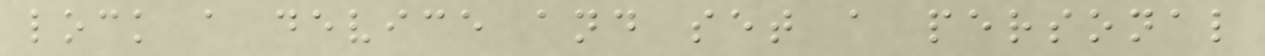lock a device and set a personal
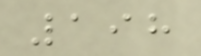198
